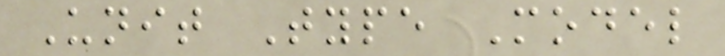Unit Type Model
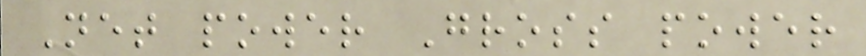Net power Gross power
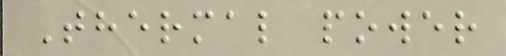Thermal power
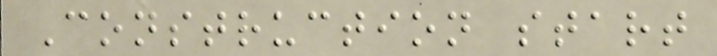Construction start
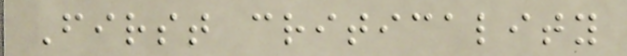First criticality
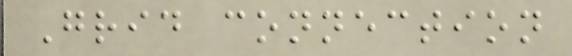Grid connection
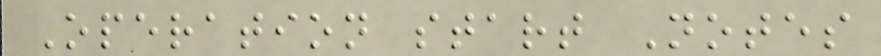Operation start Notes
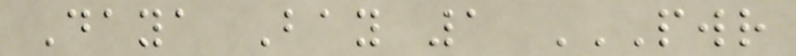Daya Bay 1 PWR
